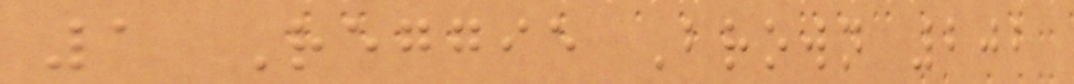1 Reggie Brown 202
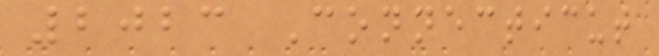2023 Connecticut
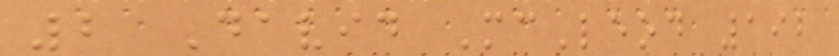2 David McLeod 192
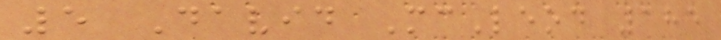5 David McLeod 185
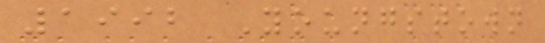1992 Youngstown
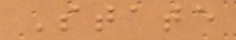State
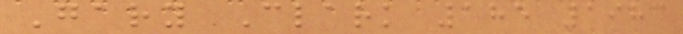Gary Clark 185 1983
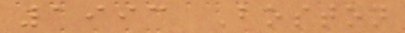1993 Boston
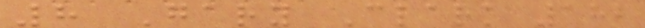8 Gary Clark 182
